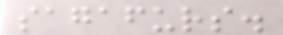sagafurs.
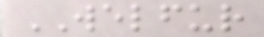WELFUR
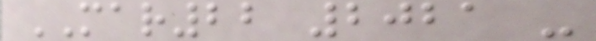MAR22 2021 -
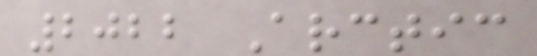2022 Arctic
